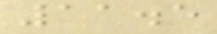11.5
